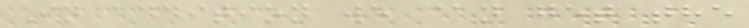In addition we can get the
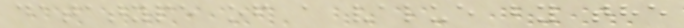datatype of a value by the
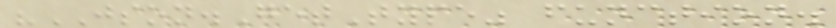"JSON.GetType" function.
